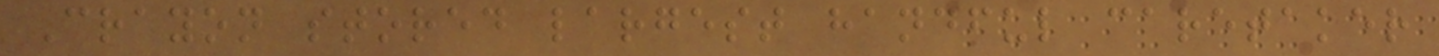Crayon stored largest handful caretaker
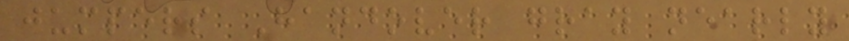jumpers Handover gray nearly
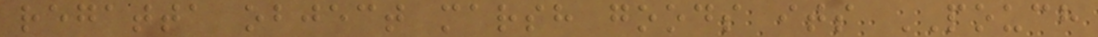regatta object marsh goods its POUCH
